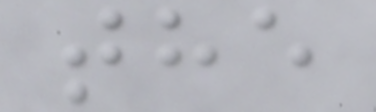the
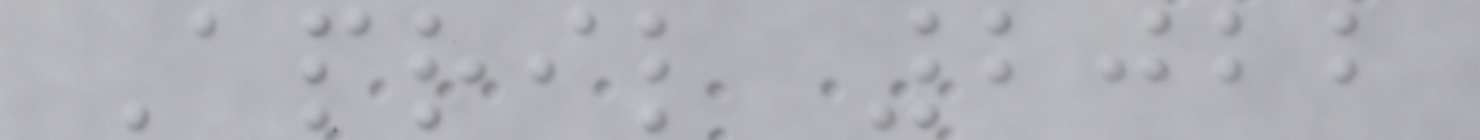April 2022
